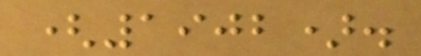(1902).
